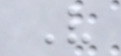V
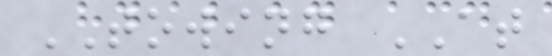TOWING AT
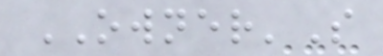OWNER'S
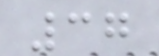37
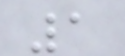1
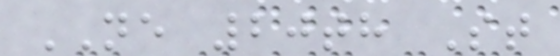NE 20th St
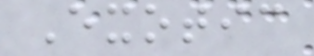Exotic
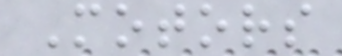Motors
